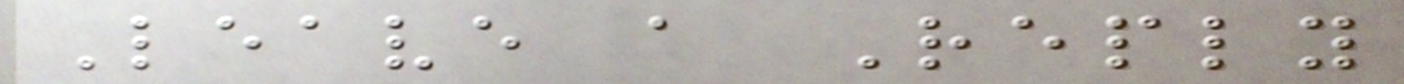Leave a Reply
